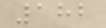182
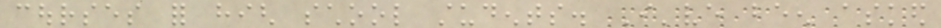courses for high school students. I've been asked
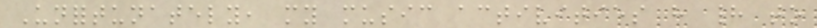Unfortunately, my music activities have had to
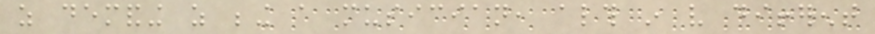as demanding as being a musician, although in very different
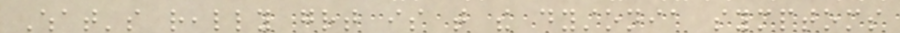What's really great is that the dystonia symptoms
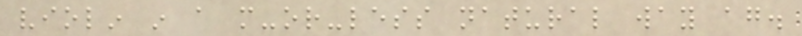violin in a more-or-less natural way again.
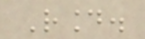Round.
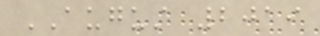AUGUST 2019
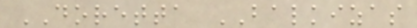DORETTA BALKIZAS
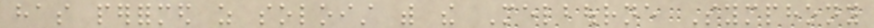has performed as soloist with the Melbourne Symphony
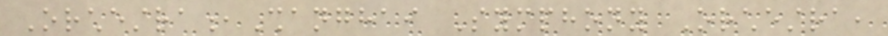Orchestra,Shanghai Symphony Orchestra,
